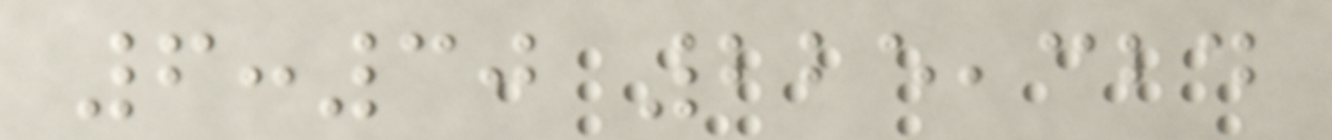6:30 225,324
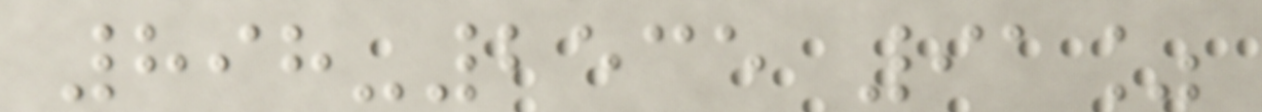898-2535 91%
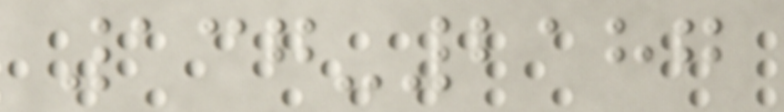137-2187
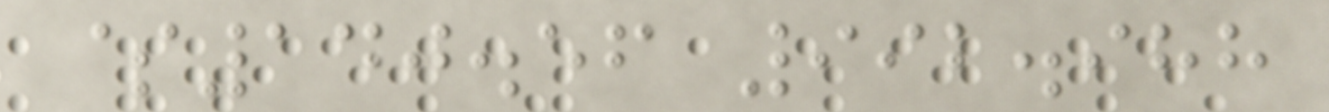$140.56 992.988
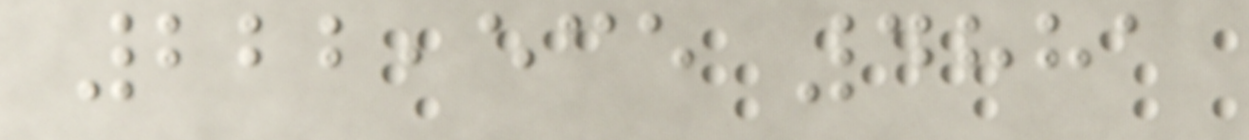222,535 4881
